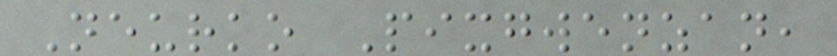Neurko Pixgwenzan,
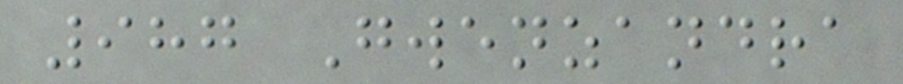987 Gwenzandra
